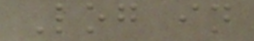Log in
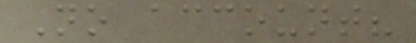No account?
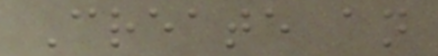Create an
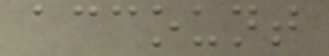account
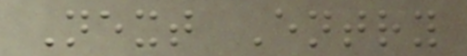Next Entry
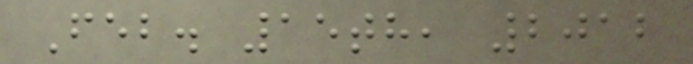Feb. 15th, 2012
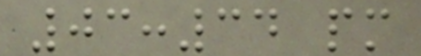03:34 pm
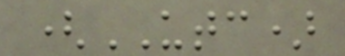(UTC)
